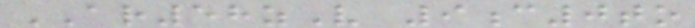AR58zV 9c0to
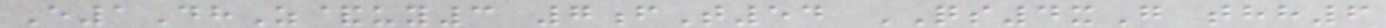E1DhZ&uy3 7fT54 QS4xG thh6
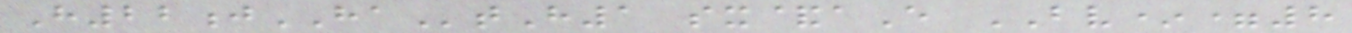H22jHAtH1 sx&aE BV*=8
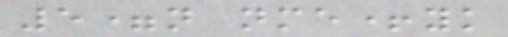5=n nme+yk
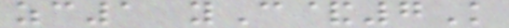zc1 yC&7K
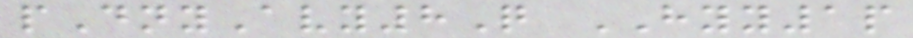pDnyAvy8Q HYY1p
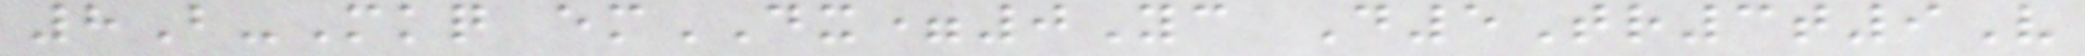8B-Mkq emDX=0Yc D5Tr3t9V
